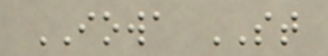IOWA ST
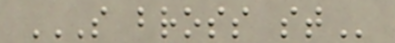S BROSS ST
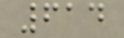614
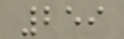259
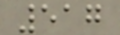517
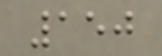150
